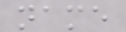name
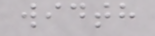width
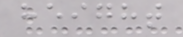height
